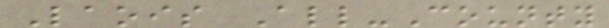Laois All-County
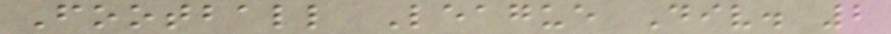Football League Div. 2
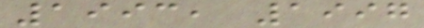1993, 1997
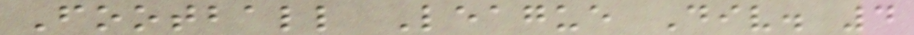Football League Div. 4
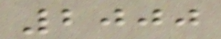2000
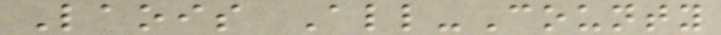Laois All-County
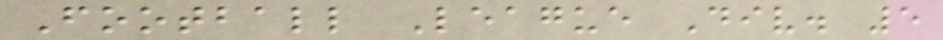Football League Div. 5
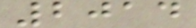2014
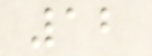12
